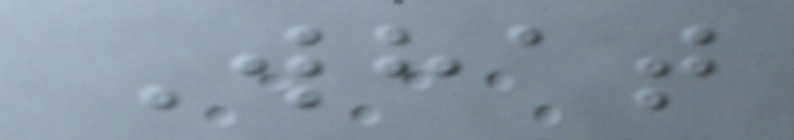What
